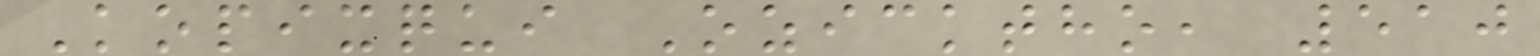Kopixqui Ozicktho, 510
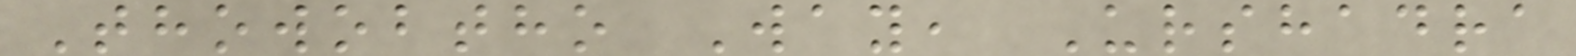Thowobtho Way, Urshadra
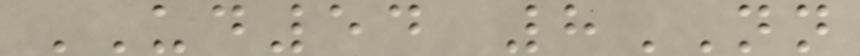UD54 8NN
